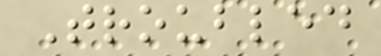Troubled
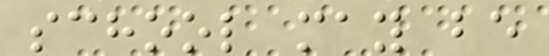school may be
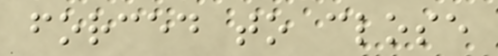forced to close
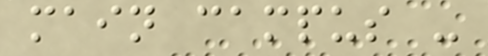main campus -
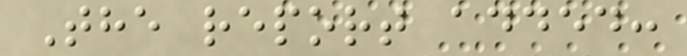The report added:
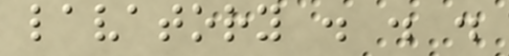lavatory . . .
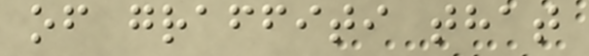of graffiti that
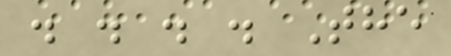. . . . The
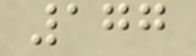177
